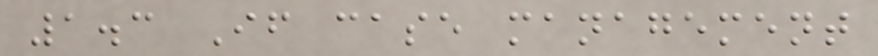1.3 If case management
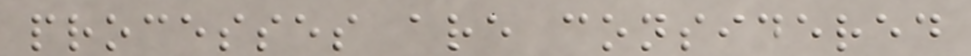processes are considered
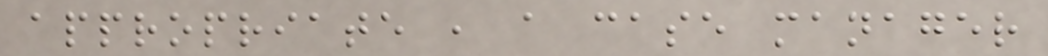appropriate , a case manager
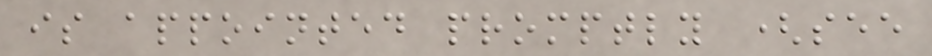is appointed promptly (see
